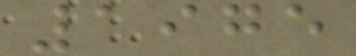1975
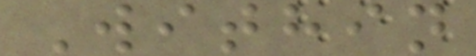Within
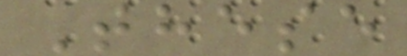These
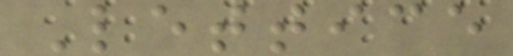Lettice
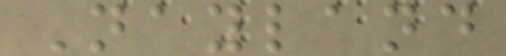Nayland
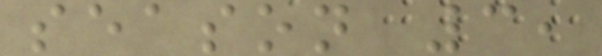season 3,
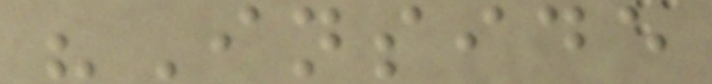"Inside
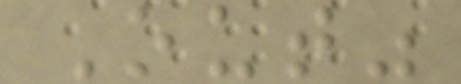Out"
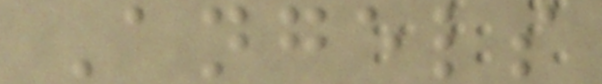Angels
